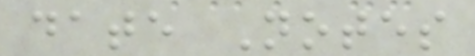date Notes
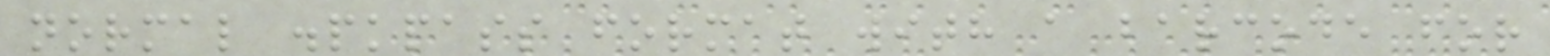normal .pkpass format with a barcode for
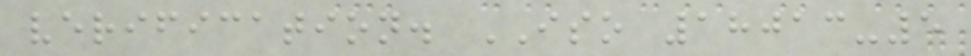verification. ISO 18013-5
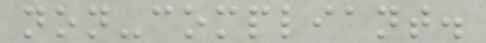non-compliant.
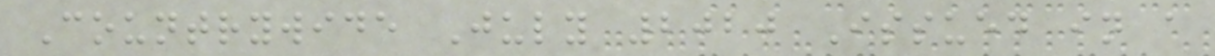Countrywide July 2020 Issued in a
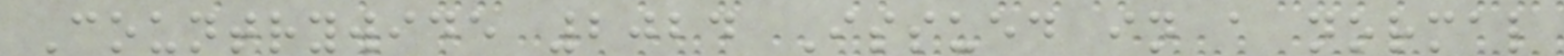Countrywide 2024 Issued in a normal
